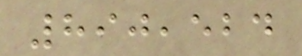890,524
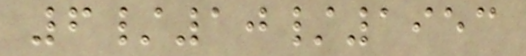6/10/1953
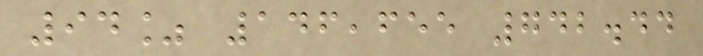94% 146,655 742.44
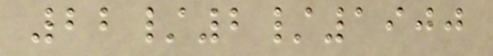22/2/1900
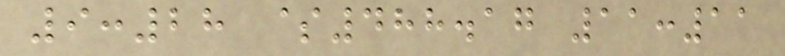9:28 $488.17 11:11
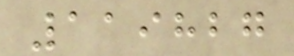119827
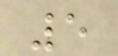5
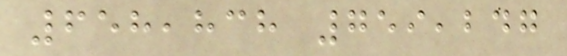658,838 759,247
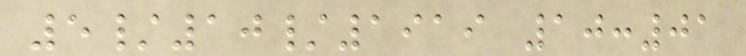5/10/1919 10:01
